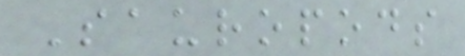Sauropods
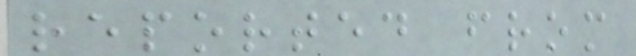reported from
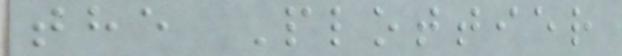the Plottier
